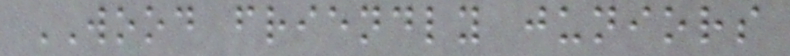WOOD friendly juniors
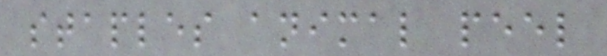staples animal peel
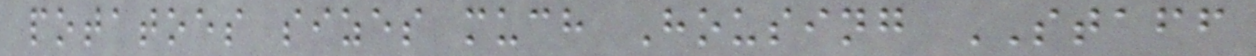potatoes sizes much Housing STAFF
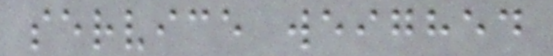service weighed
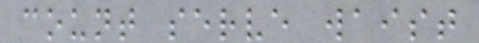count serve waist
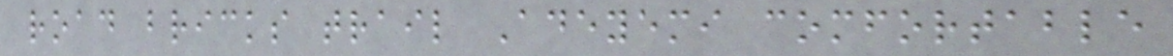road bricks trail Adeyemi comfortable
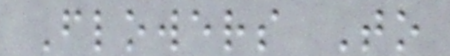Flowers To
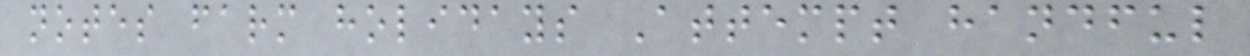notes farm holidays Attempt handful
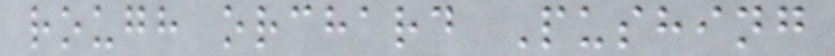rough orchard Pushing
